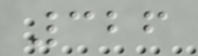326
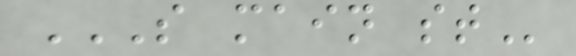S MAIN ST
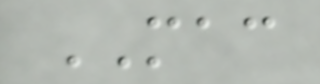MAC
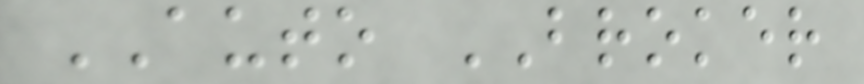AUTO BROKER
